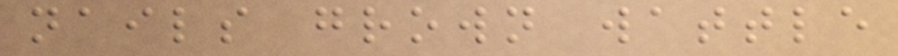nails grown wattle
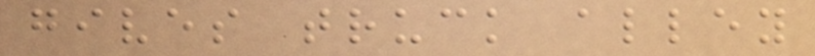gives truck alley
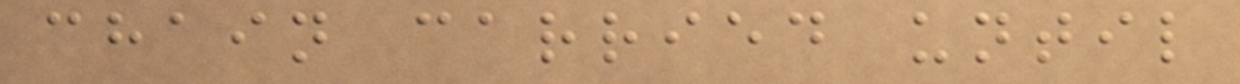chain carried until
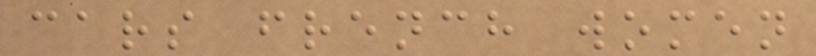cars french women
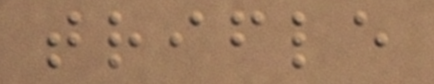trifle
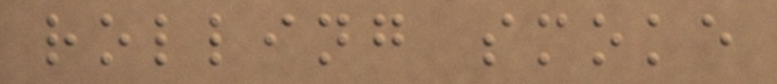rolling smoke
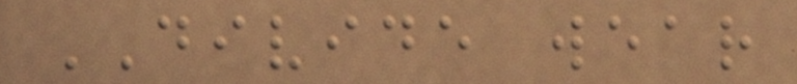DIVIDE wear
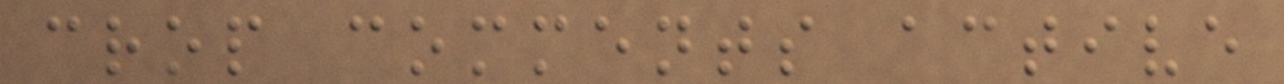crop comments active
